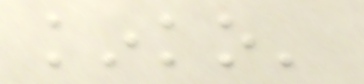kinko'
